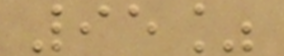95%
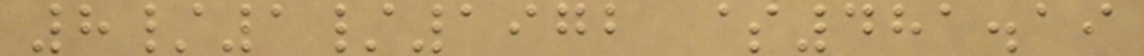8/1/1972 $481.19
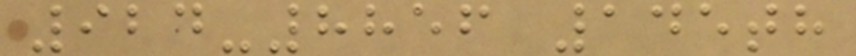924-8856 145th
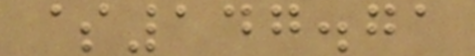$147.71
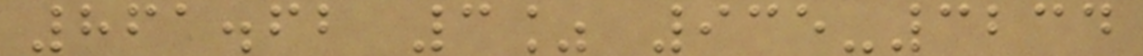861.62 3% 935-3234
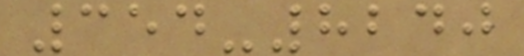354-8240
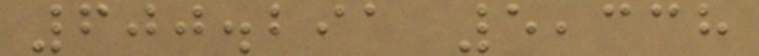600.291 5,338
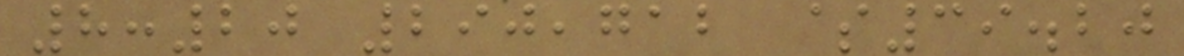8:20 290,712 $39.20
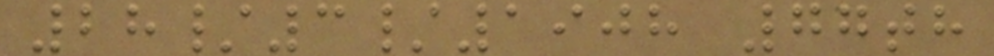28/3/1908 77th
